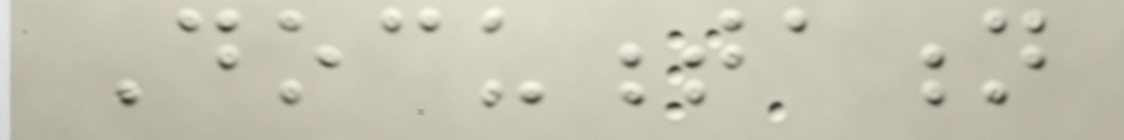Documentation
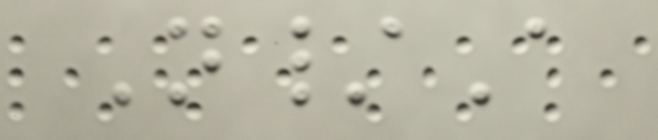N/A
